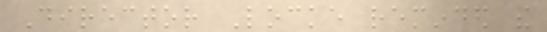Director Locke reminded the
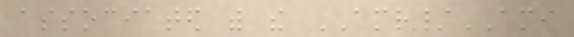associated with the AMR/AMI
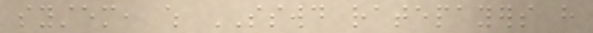system, which SSWD ratepayers have
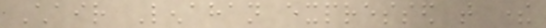Chair Lenahan expressed that there
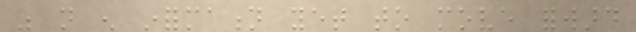was not enough information yet to move forward
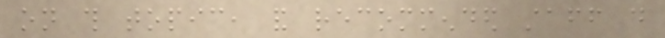on this topic, and recommended staff do
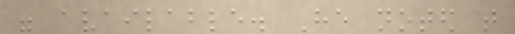were available. He noted that
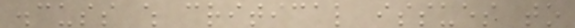discuss which critical issues to
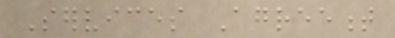Services Agreement
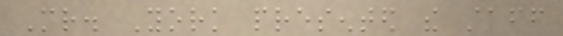Mr. York presented the staff
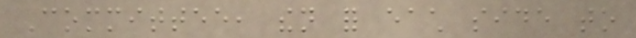Committee, then for each side to
